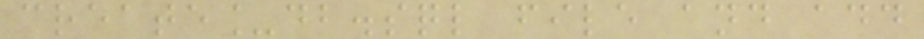create_db.sql file and add
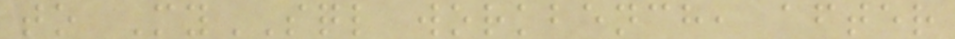to MySQL workbench, after
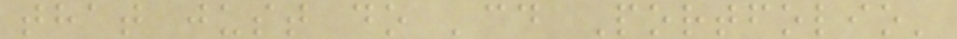that just do 'cd Portfolio'
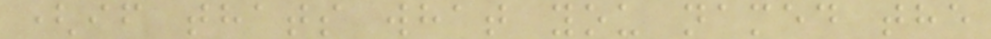(if thats what you named the
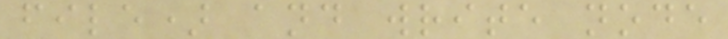file) and write node
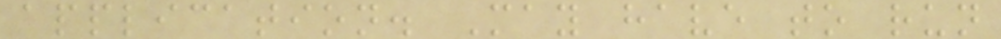application. May have to run
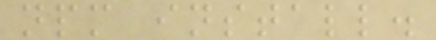npm install.
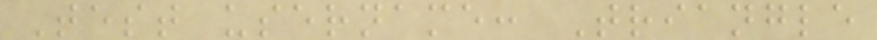Test username: Triangle
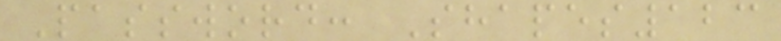Password: Shapes123
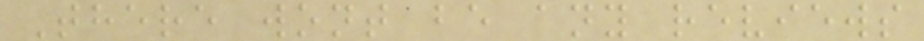There wont be any reviews
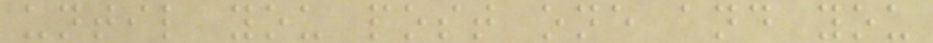until you post one and you
